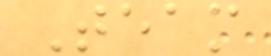Team
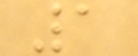1
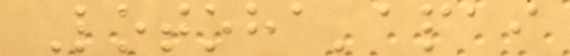Lotoha'apai
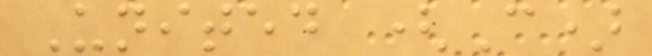United (C)
